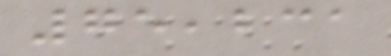75,231
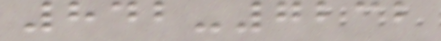842-7232
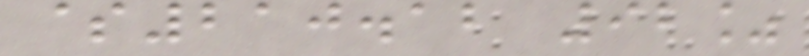$210.12 92%
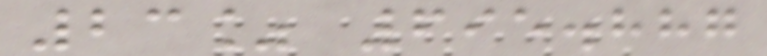23% 695.887
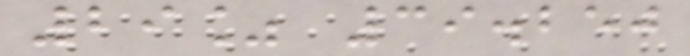29% 39.250
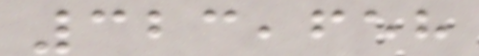323,658
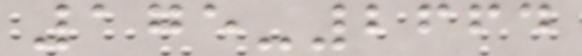175-2664
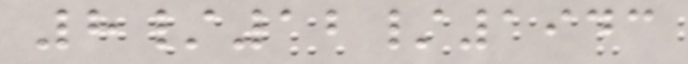8/12/1943
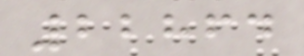22864
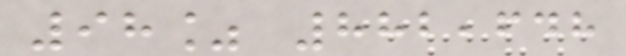98% 882,648
